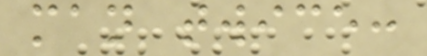man twice:
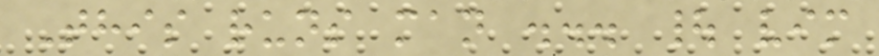This runs man ... | vim
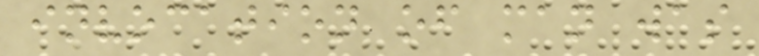invocation of man was
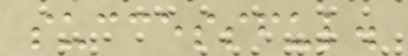successful.
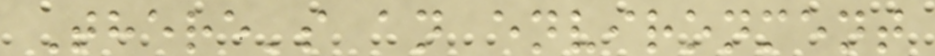There's an environment
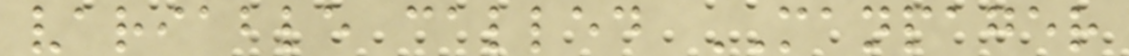variable called MANPAGER
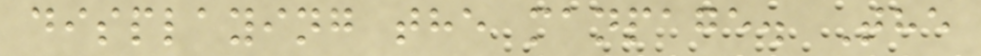displaying the manpage. The
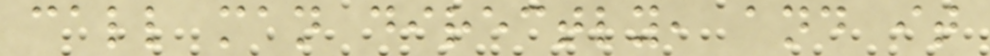call man directly, and it
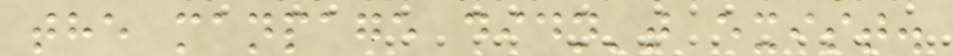the manpage didn't exist.
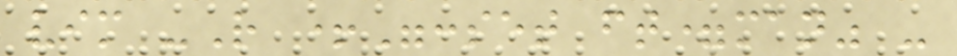vim -R +":set ft=man" -
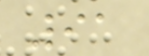91
